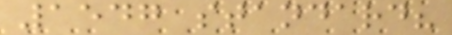1547 standard?
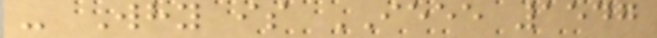- Why is IEEE 1547
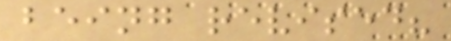being revised?
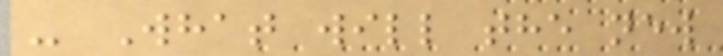- What will the new
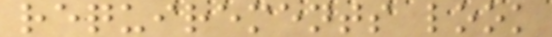requirements look
